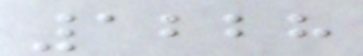1228
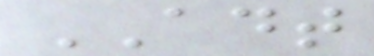ADT
